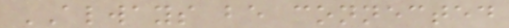ALWAYS be connected
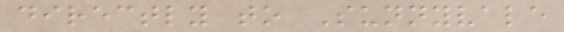directly to Sunnyvale
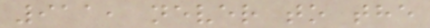911, never to the
